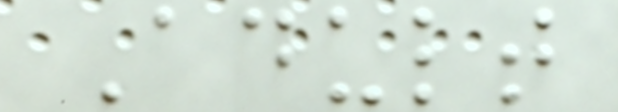Adult
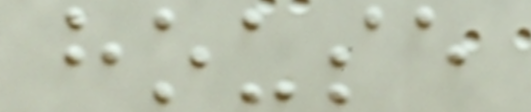house
